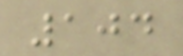104
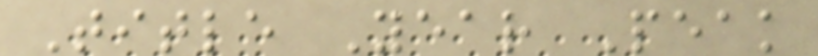Title Year Peak
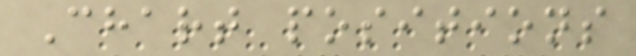Chart positions
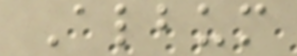Album
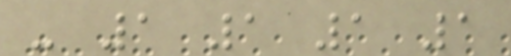- 1 1 1 1
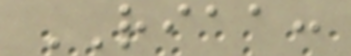RIAA:
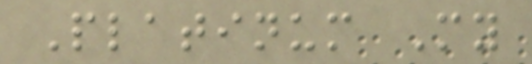Platinum My
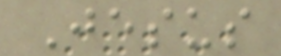Jesus
